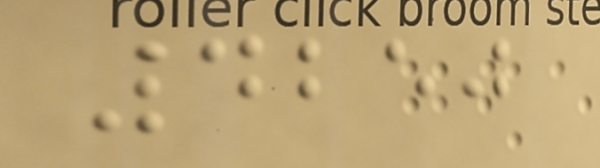4250
